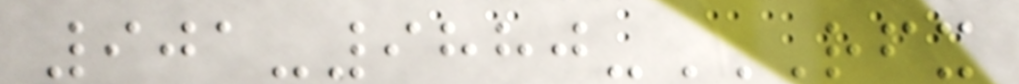901-9880-RFX
